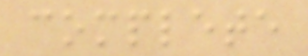complete
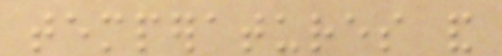temperatures and
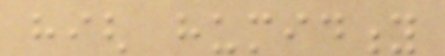high humidity
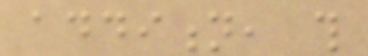addition, this
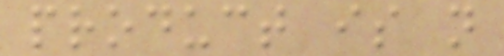product is not
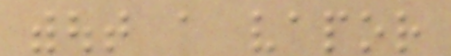without a vapor
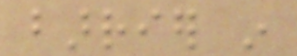barrier in
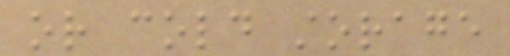or cold storage
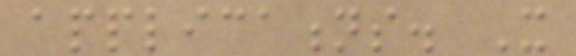applications. It
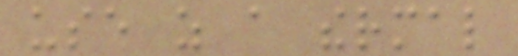use as a thermal
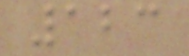123
